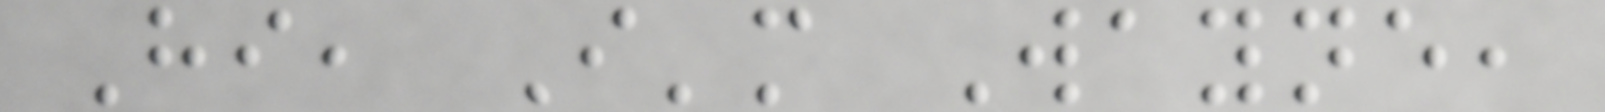Hi, I'm Wayne,
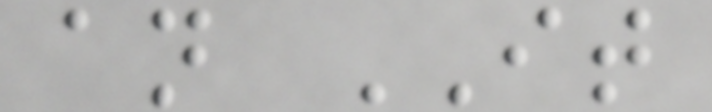an IT
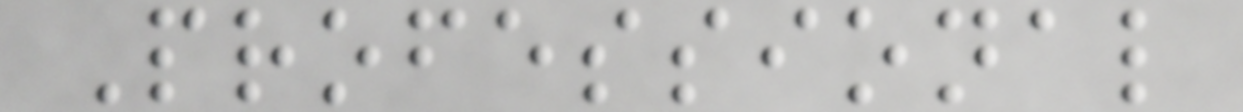Professional
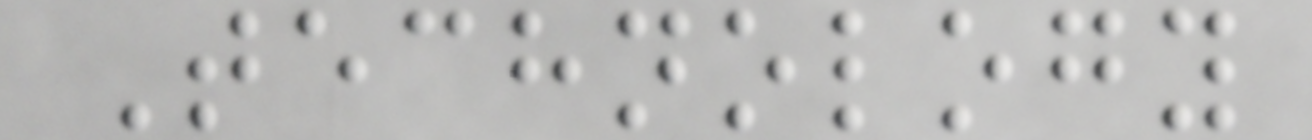Technology
